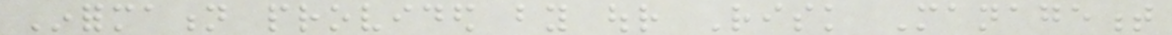Information provided by our Risk Management
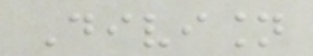Division
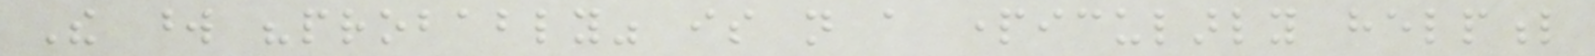The word "probably" is not a particularly helpful
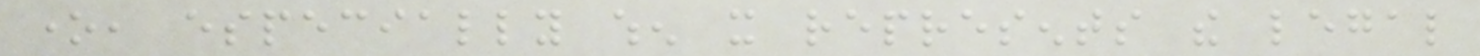one, especially when it represents the legal
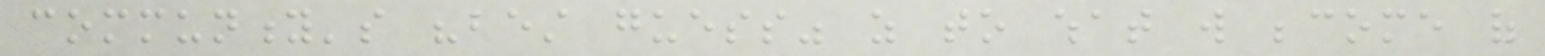community's "best guess" as to what will become of
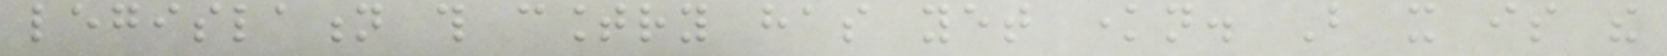legislation this country has yet known. But it is the
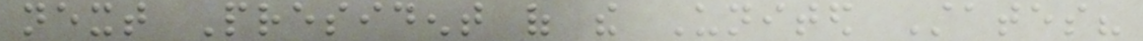next President of the United States?
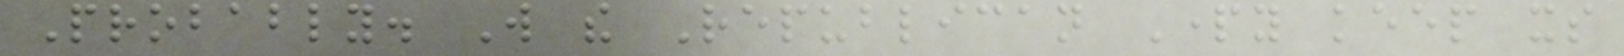Probably. Will the Republican Party keep its
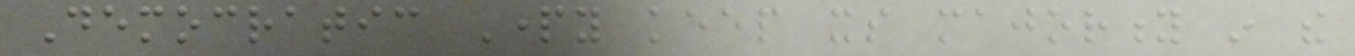Democratic Party keep its majority in the
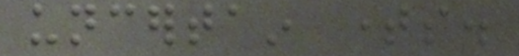uncertain times.
